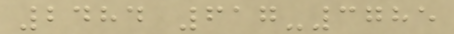2484 617-3785
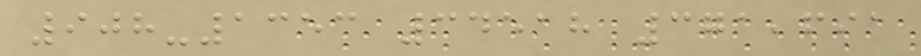908-1353 34518 371,691
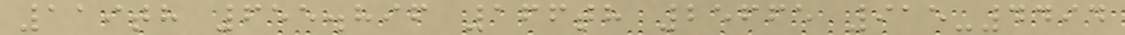119th 655.896 166th 25665 915-4494
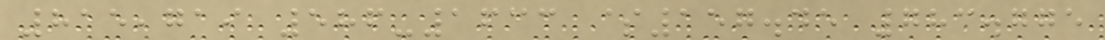815,719 586-1633 $157.45 783.775
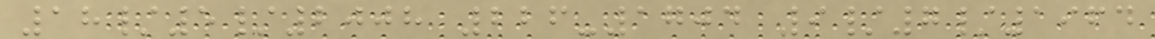18/5/2008 226-1704 9/7/1964
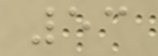53
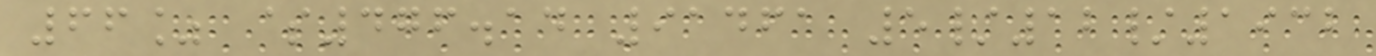66% $476.14 91461 5/12/1932
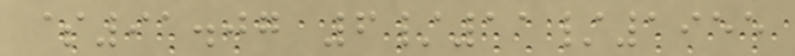$91.07 6/11/1955
